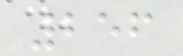256
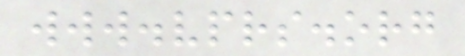www.vprs.org
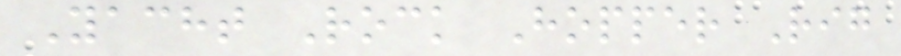Yacht Rock Hopper Rig
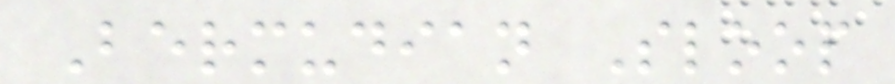Bermudian Sloop
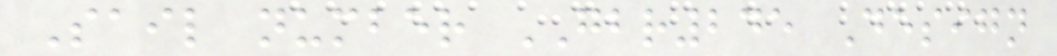Sail number GBR245 Design
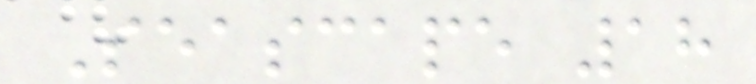Seascape 18
